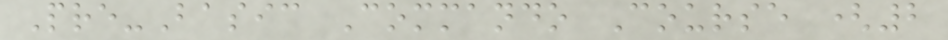Pre-Basic Commando Course (2
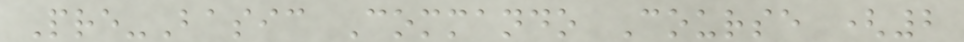Pre-Basic Commando Course (2
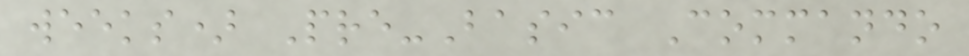weeks) Pre-Basic Commando
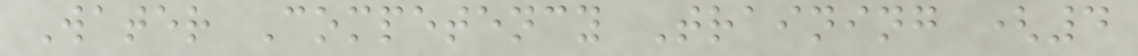Water Competency Training (4
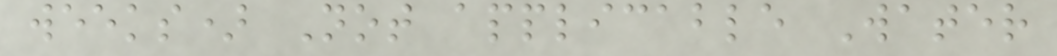weeks) Not applicable Water
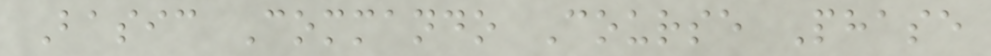Basic Commando Course Phase
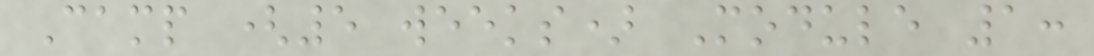Camp (5 weeks) Module 1:
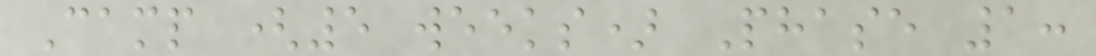Camp (5 weeks) Phase 1:
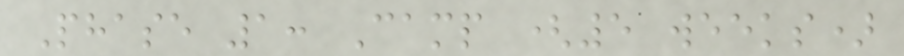Phase 1: Camp (5 weeks)
